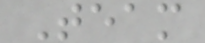Team
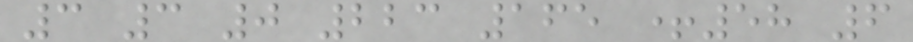3 3 0 223 165 +58 6
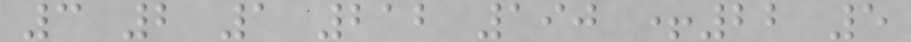3 2 1 212 190 +22 5
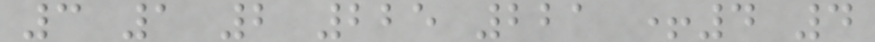3 1 2 225 221 +4 4
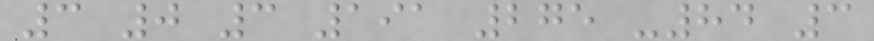3 0 3 191 275 -84 3
